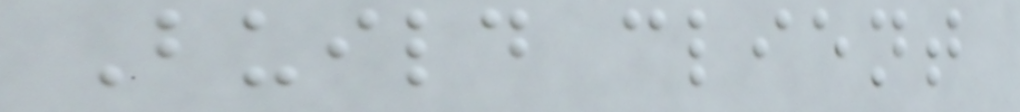Build client
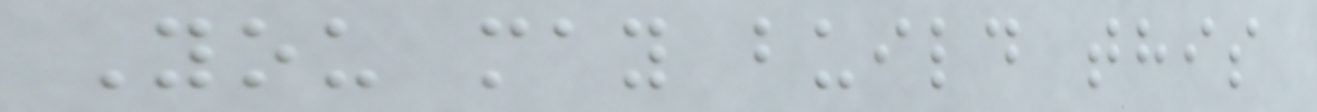You may build this
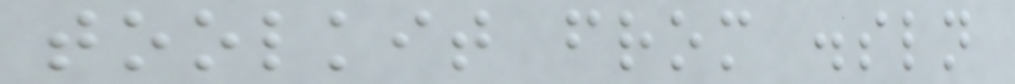toolkit from .sln
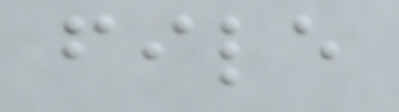file
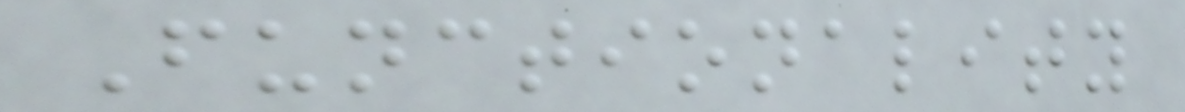Functionality
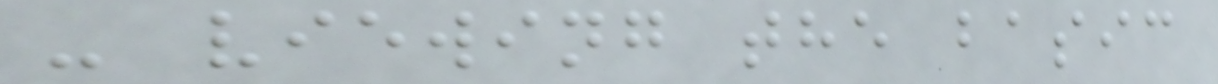- viewing the basic
